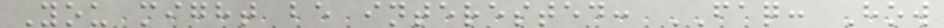You might be interested: FAQ: How
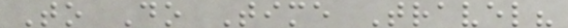To Do Time Travel?
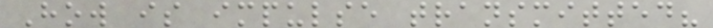How is impulse transmitted?
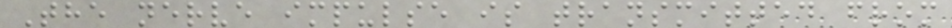The nerve impulse is transmitted from
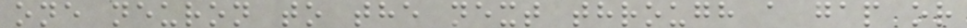one neuron to the next through a gap or
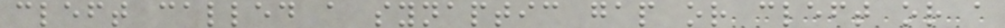cleft called a synaptic gap or cleft or a
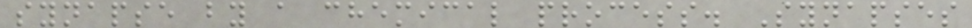synapse by a chemical process. Synapses
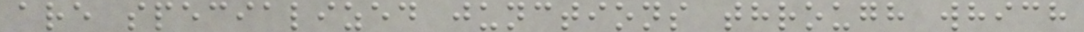are specialized junctions through which
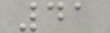41
